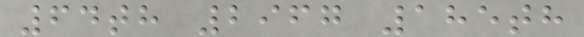64th 2967 185th
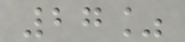27%
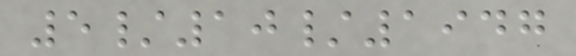5/10/1947
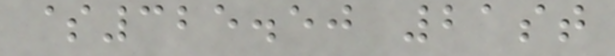$325.50 21st
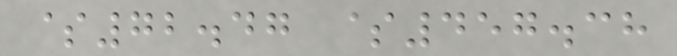$72.47 $457.38
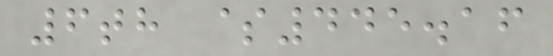6th $445.16
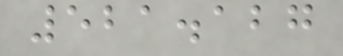521.127
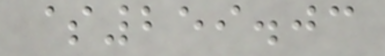$259.03
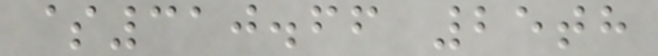$310.66 25th
